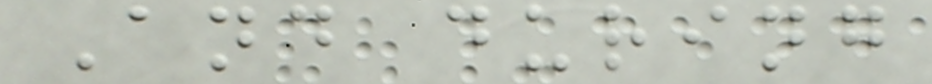And during
